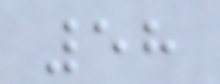58
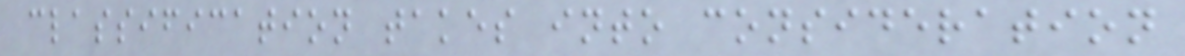classification takes into consideration
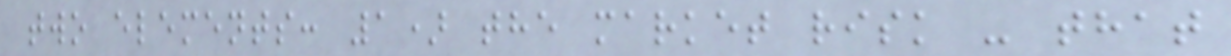two elements: 1) the market risk - that
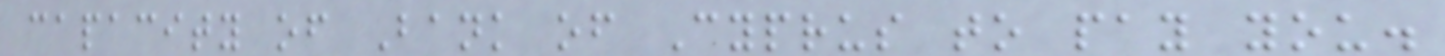capacity of Bank of Cyprus to pay you.
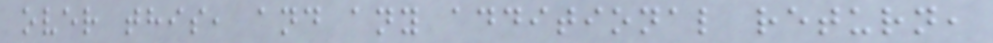over this, and any additional return,
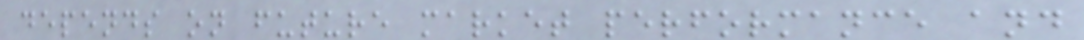depends on future market performance and
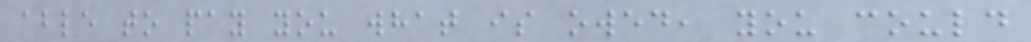able to pay you what is owed, you could
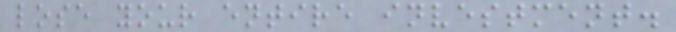lose your entire investment.
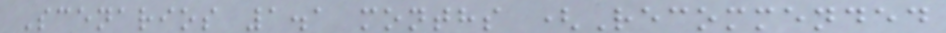Scenarios 1.1 months (Recommended
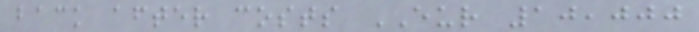back after costs EUR 10,000
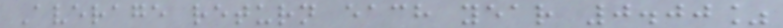Average return each year 0.00%
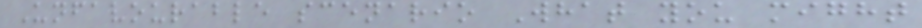Unfavourable scenario What you might
